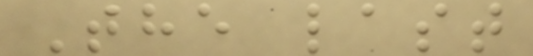The last
